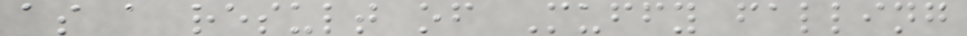as a result of Muffy falling
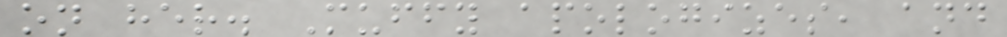on her. Muffy apologizes, and
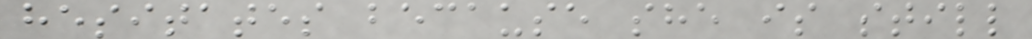hesitates because she is still
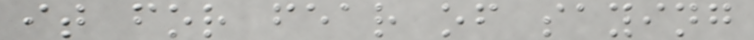it for fear of saying
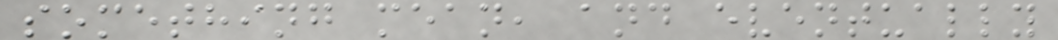something mean, and eventually
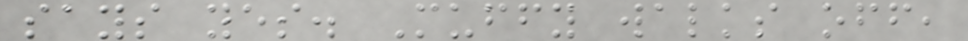says yes. Muffy walks off,
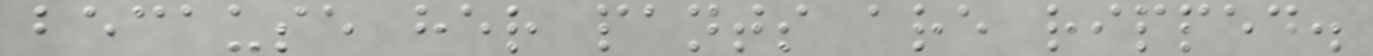because her pants are ripped.
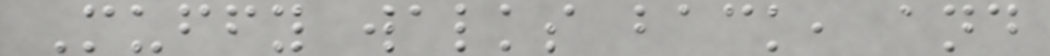Muffy walks back, and
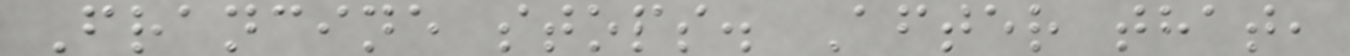Francine stops. After that,
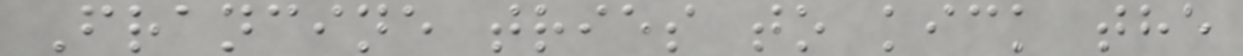Francine tries to kick the
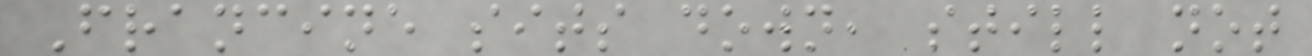Francine sits down, still not
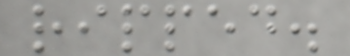ripped.
